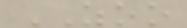ZOO
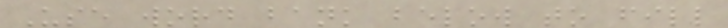Use word bank below to fill
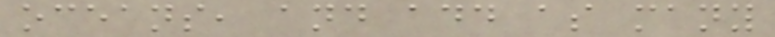oceans, and add as many
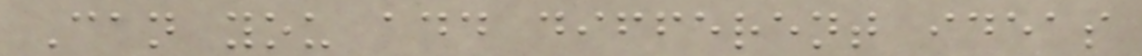Can you add different ideas
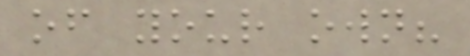of your own?
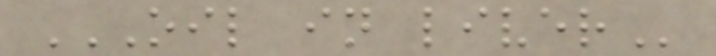OIL IN LIVER
